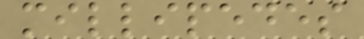millipedes
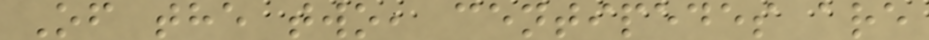Of the two, centipedes are
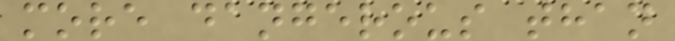more dangerous than
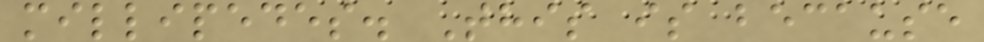millipedes. This is because
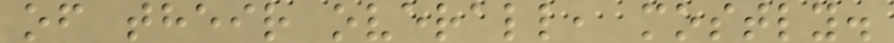of their overall, mostly.
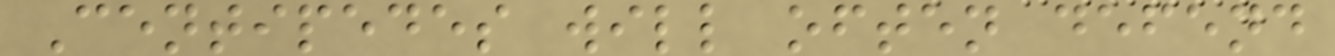Centipedes will often defend
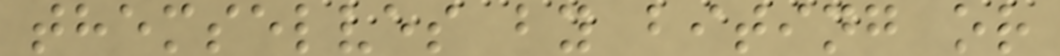themselves by biting or
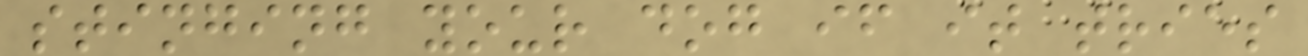stinging your dog if it tries
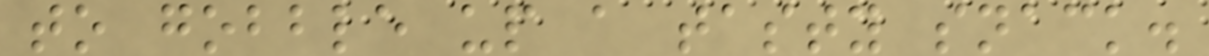to gobble up a tasty snack.
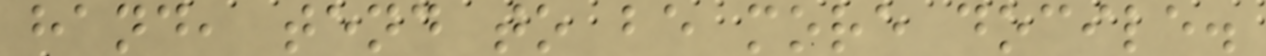hand, tend to be more docile.
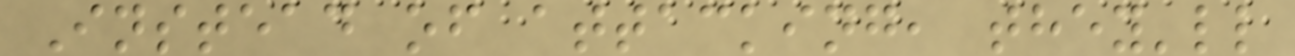Instead of attacking, they'll
